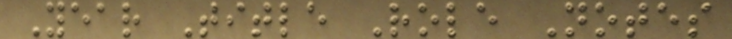Year Title Role Notes
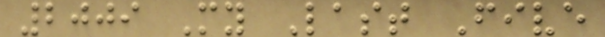2009 My Last Five
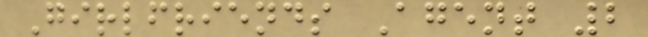Girlfriends Agent 2
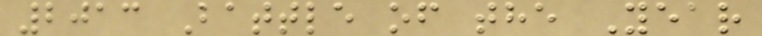2013 Battle of the Year
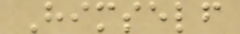Himself
